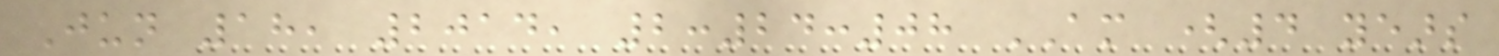Jun 18, 2014, 2:24:08 AM (4 years
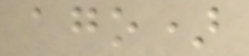ago)
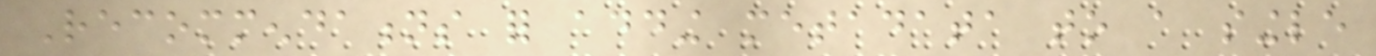Recommendations for adding metadata to a single
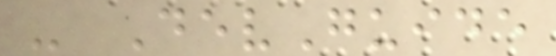- DevGuide
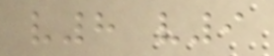v8 v9
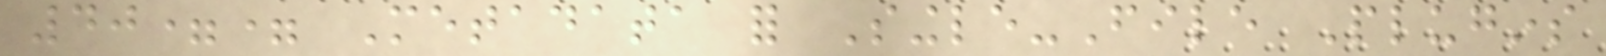40== Metadata for Single-File Plugins
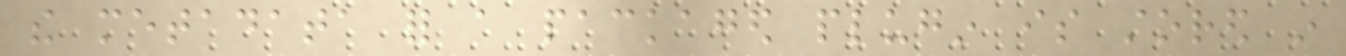the metadata for a packaged plugin is stored in
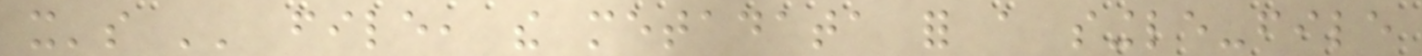it's '' file, the metadata for a single-file
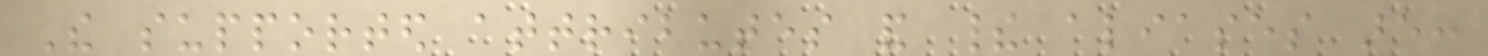The supported attributes and their aliases are:
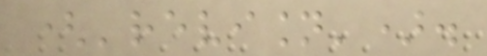('revision').
